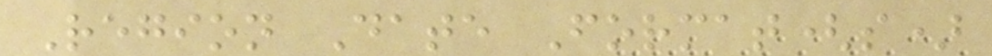Region Date Format(s)
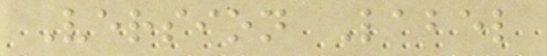Version Label
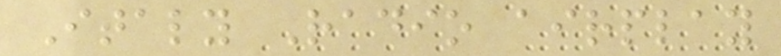Italy Radio airplay
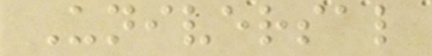Universal
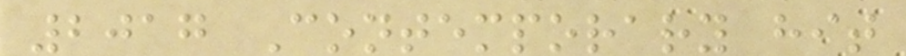2017 Contemporary hit
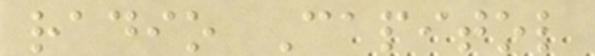radio Capitol
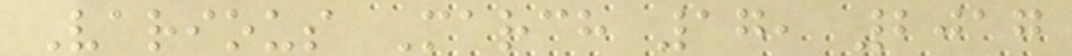Various March 17, 2017
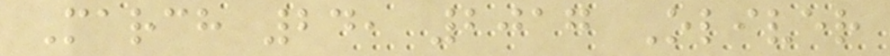March 24, 2017 Oliver
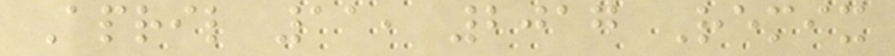April 11, 2017 Remix
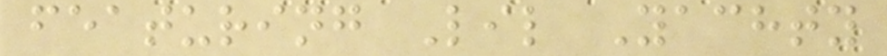featuring Lil Yachty
